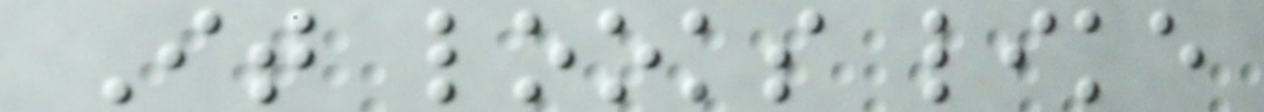It looks like
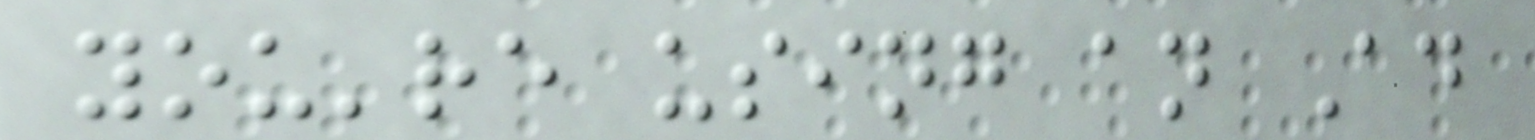you're using an Ad
